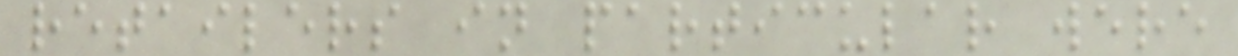retailers in particular were
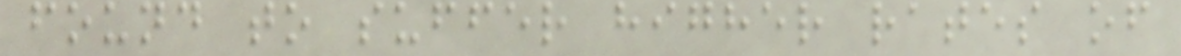found to suffer higher rates of
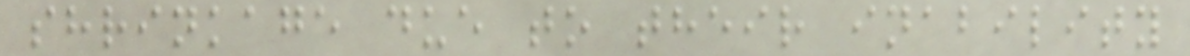shrinkage due to their inability
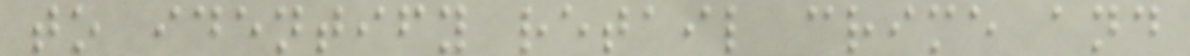to identify retail crime and
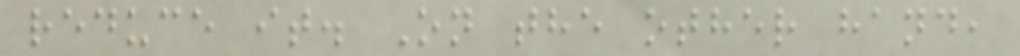reduce it. On the other hand,
